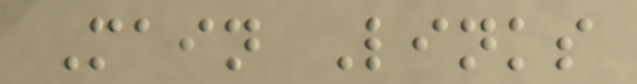Main Links
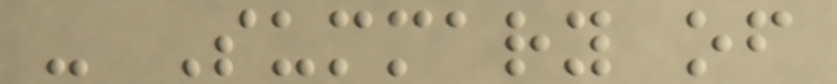- Summary of
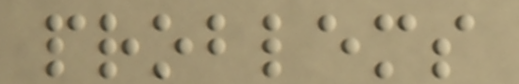problems
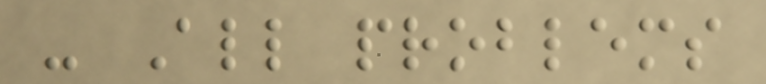- All problems
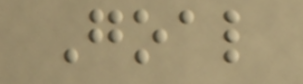Goal
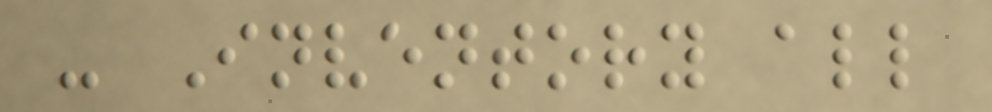- Inventory all
